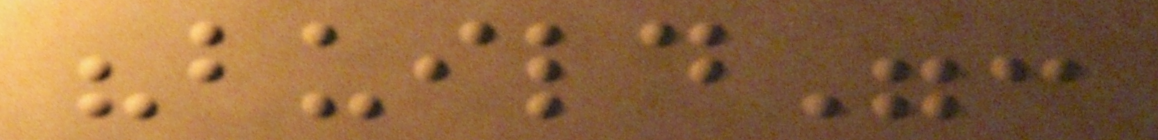"build":
